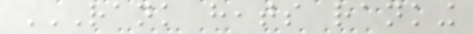RANK HEATS RANKING
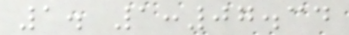1. 1:07.34
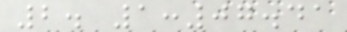2. 1:07.41
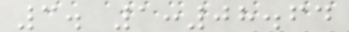3. 1:08.64
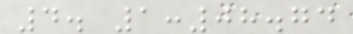4. 1:08.74
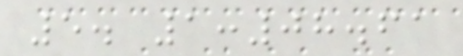5. 1:08.61
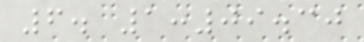6. 1:09.30
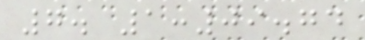7. 1:09.74
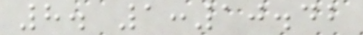8. 1:10.42
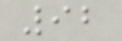92
